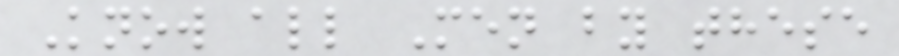Know all Men by these
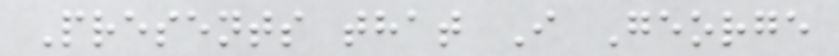Presents that I George
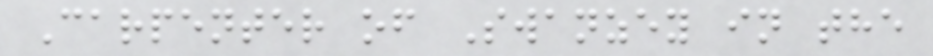Carpenter of Swanzey in the
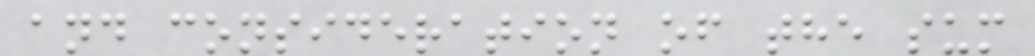and consideration of the sum
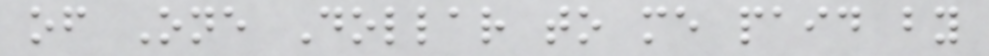of One Dollar to me paid by
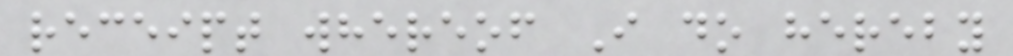receipt whereof I do hereby
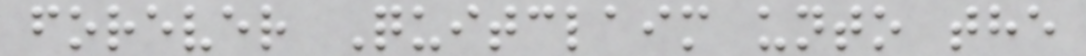forever Quitclaim unto the
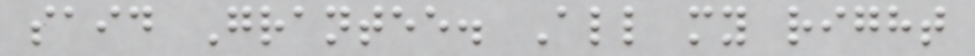said Grantee. All my right
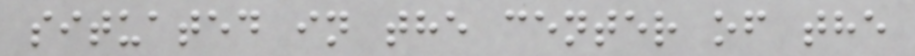situated in the center of the
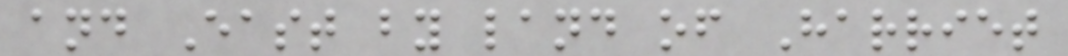and East by land of Harriet
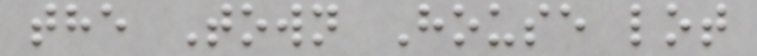the Town House lot
